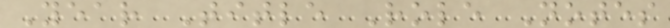Year Title Role Notes
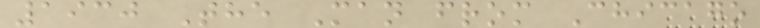1930 The Man from Chicago
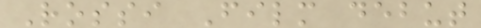Rossi Film debut
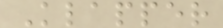Klapper
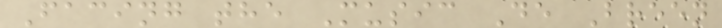Facing the Music De Breen
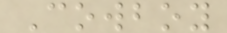Cowboy
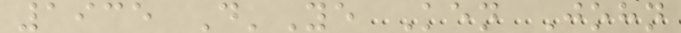1935 D'Ye Ken John
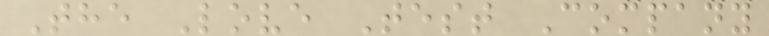The Love Test Company
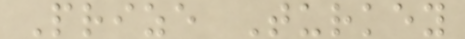Prize Turkey
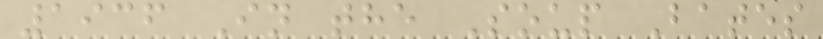1936 In the Soup Bates
